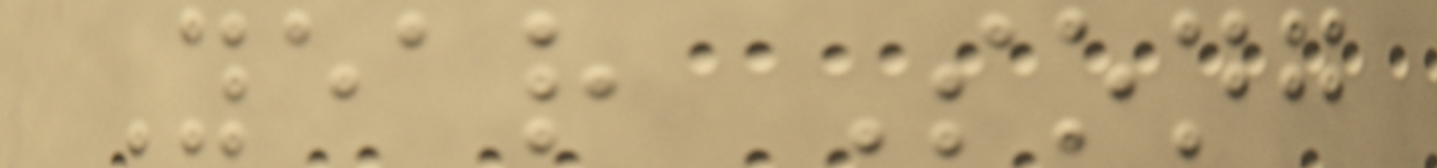Year Song
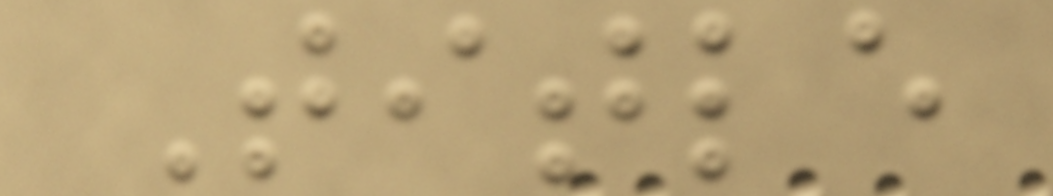Title
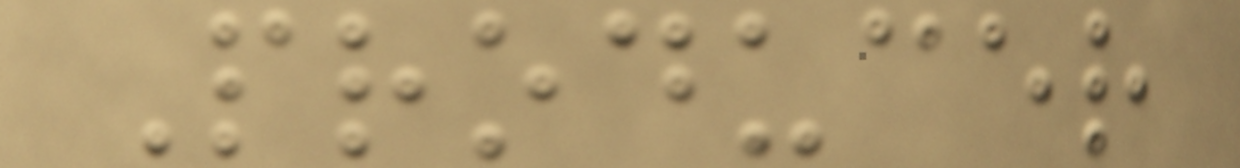Producer
